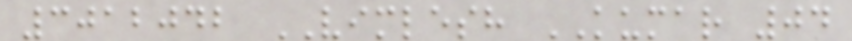3012042 VIMLESH KUMAR 04
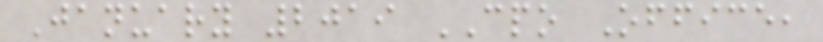January 2019 CPO Office,
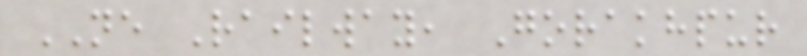NE Railway, Gorakhpur
